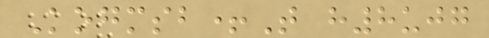Kogmsb+T h8ujg
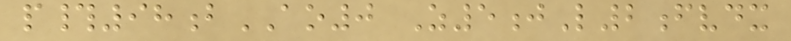p#98bAO0 Z5jL2fvdx
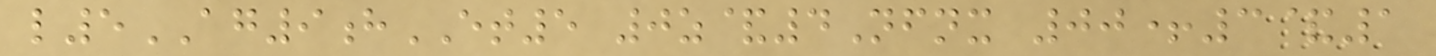l5AG9hET5 0z&4Nfnx 00+3&1
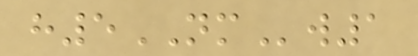h5NMw1
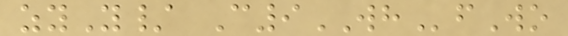zyY/ C9WHfWo
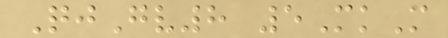QjGv8 5MkM
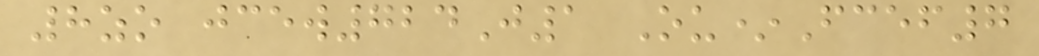8zo jcew724J1 Ou*Fcef7
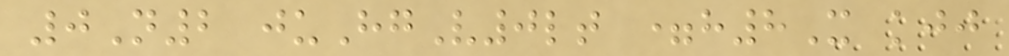0N2 juHgV0lt =h8X kjj
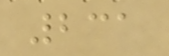231
